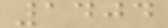1404
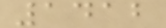1412
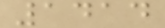1414
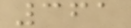361
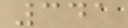341
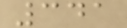341
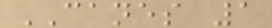CANES 1
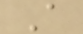A
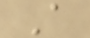A
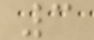3
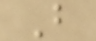B
